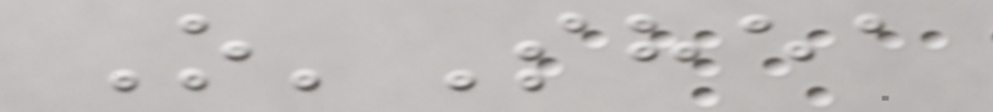O'Shea
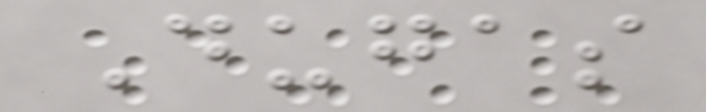Dugas
